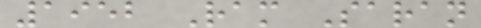1952 Ram Saran
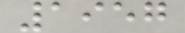1957
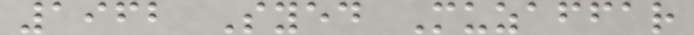1962 Syed Muzaffar
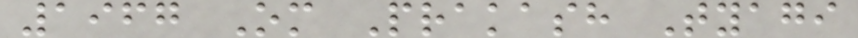1967 Om Prakash Tyagi
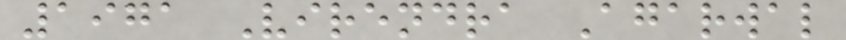1971 Virendra Agarwal
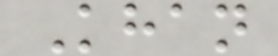Khan
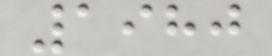1980
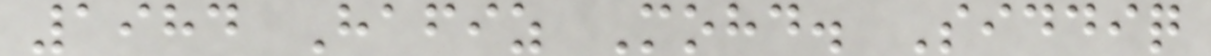1984 Hafiz Mohd. Siddiq
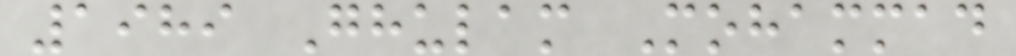1989 Ghulam Mohammad
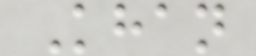Khan
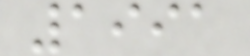1991
